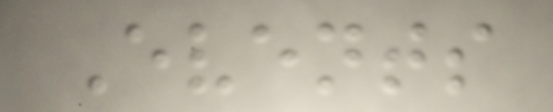Events
